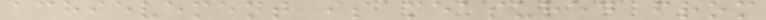achievement is measured from
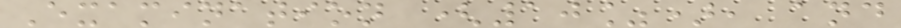Examination (10%), and
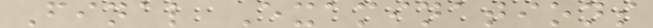Final Examinations
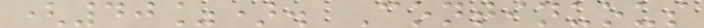(40%). Continuous
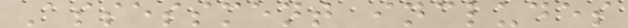Assessment includes
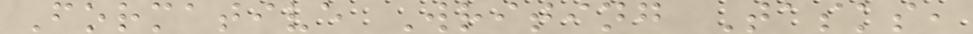Formative Writing Tasks,
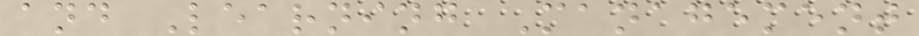and Learning Management
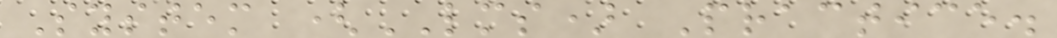System (LMS) Practice.
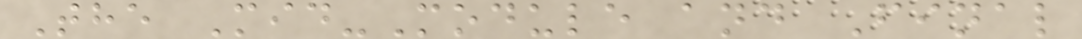The Mid-Module and Final
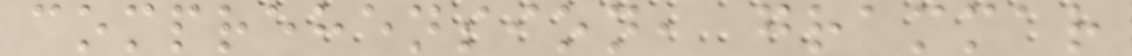comprehension, grammar
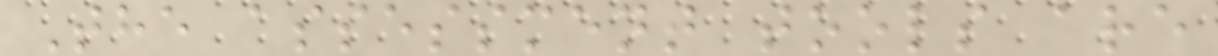The assessment tools are
